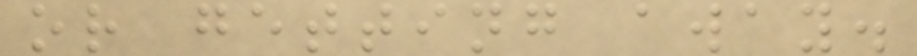or getting away.
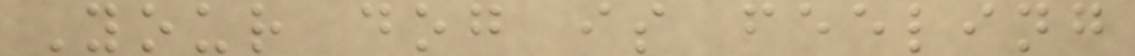Your dog is feeling
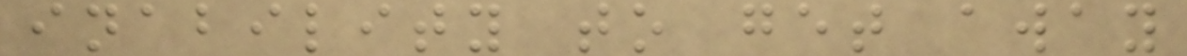inability to get away
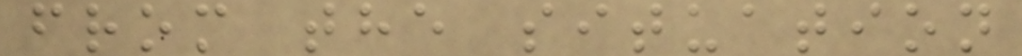from the situation
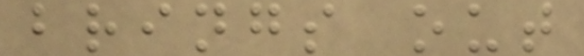brings out
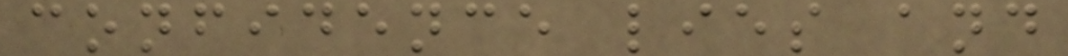confidence lies and
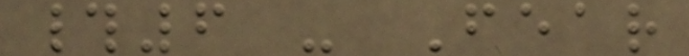#6 - Fear
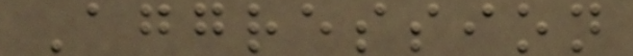Aggression
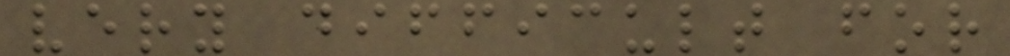very difficult for
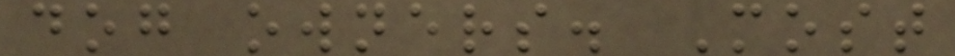dog owners. Most
